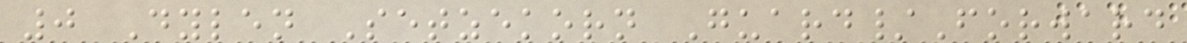0 Dylen Setzekorn Guard/Forward
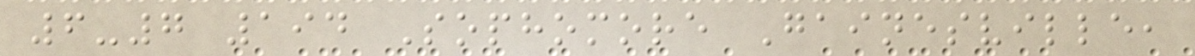6-7 194 Sophomore Gainesville,
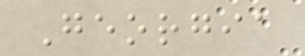Georgia
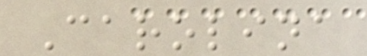Carolina
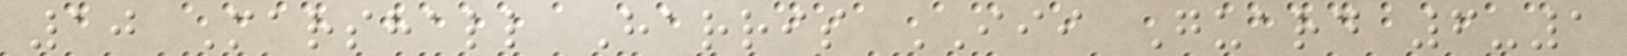10 Marshall Harris III Guard 6-1
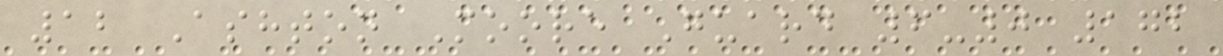12 Ashton Moore Guard 6-0 172
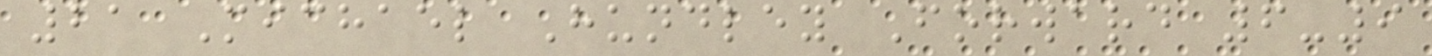21 Michael Hundley Forward 6-9
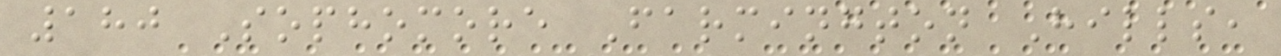180 Sophomore Farmington Hills,
